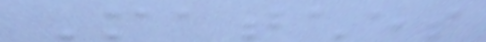Matches
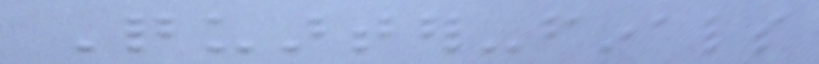Quarter-finals
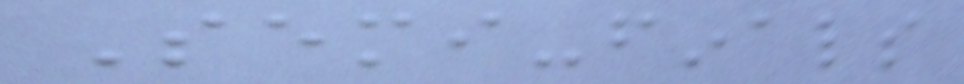Semi-finals
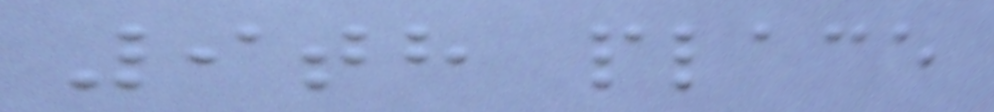9th place
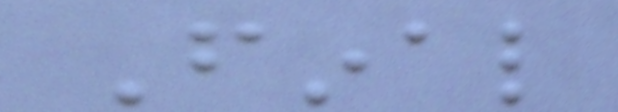Final
